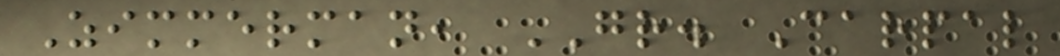Zimmerman, GR. Carpal
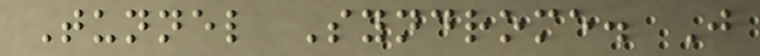Tunnel Syndrome. J
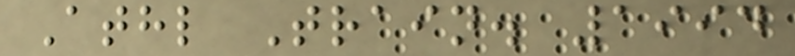Athl Train. 1994
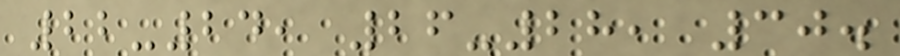22-24, 26-28, 30.
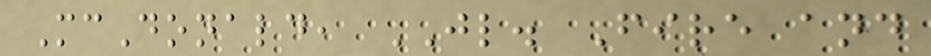McDonald, JL. Fire and
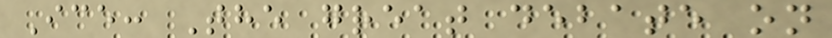Ice: The great debate on
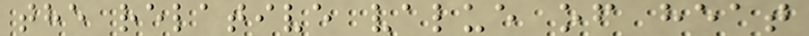the relative value of heat
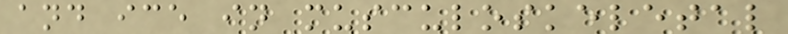and ice in musculoskeletal
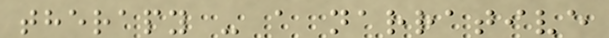therapy - a narrative
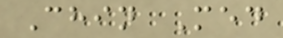Chin Med
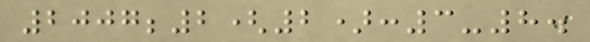2007;2(2):3-8.
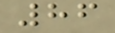86
